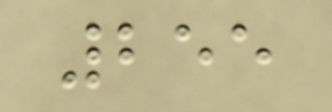255
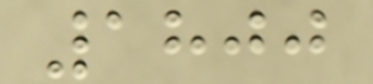1800
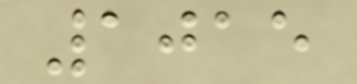1015
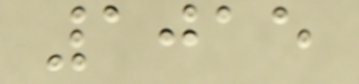1015
